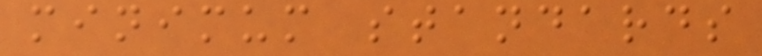minimum standards
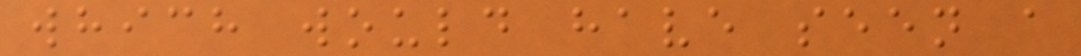which would have seen a
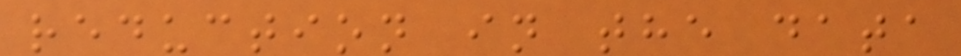reduction in the data
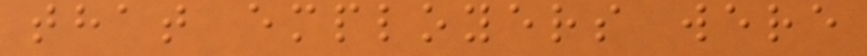that employers were
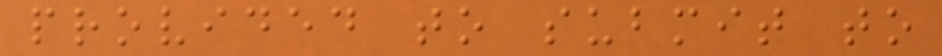provided to submit to
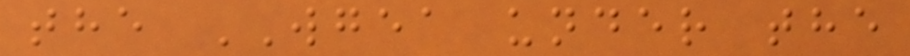the WGEA under the
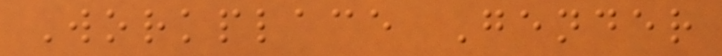Workplace Gender
